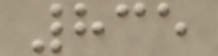835
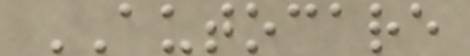AUTOCARE
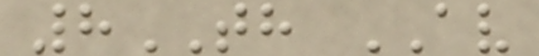8TH AV
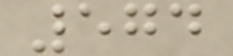574
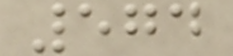574
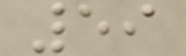59
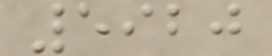5920
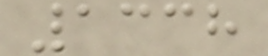1338
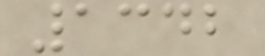1342
